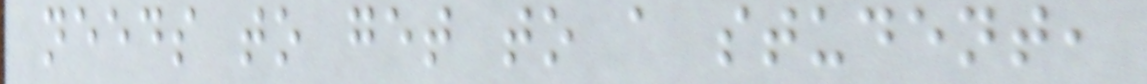needs to get to a student,
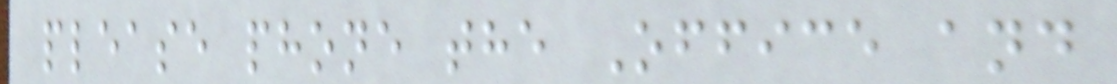please phone the Office and
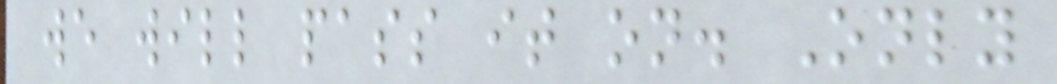we will pass it on. Only
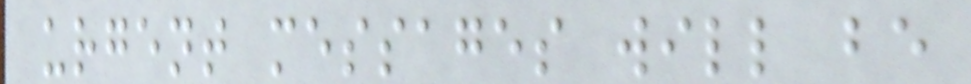urgent messages will be
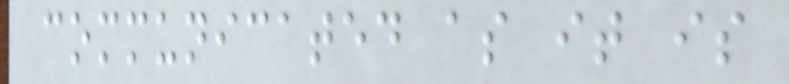communicated as it is
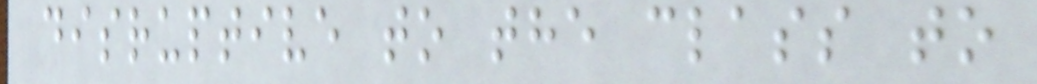disruptive to the class to
